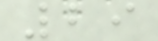29
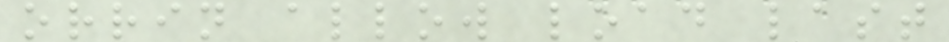orrin allow load last
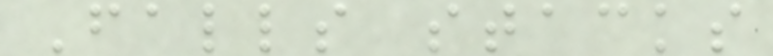Falls stacks
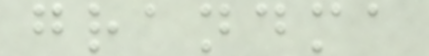grandma
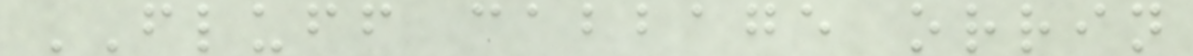FLUFF cabbage orrin
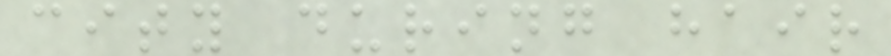city during hair
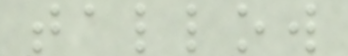tallow
